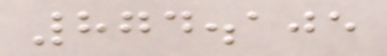874.105
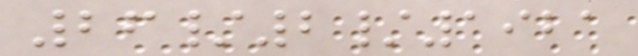26/2/1921
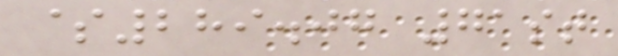$289.07 71st
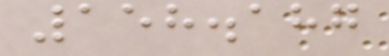158.187
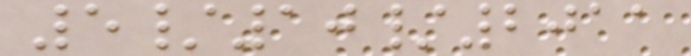5/10/2011
